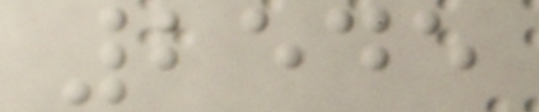2545
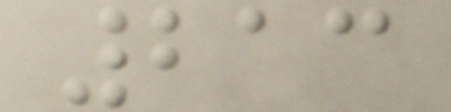213
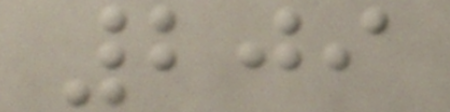209
